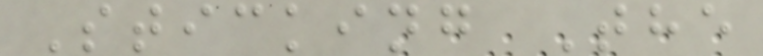Sticking The
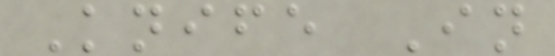Knife In
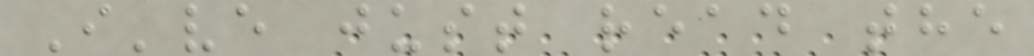I've just read the
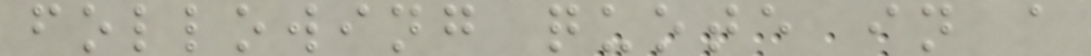following quote in a
